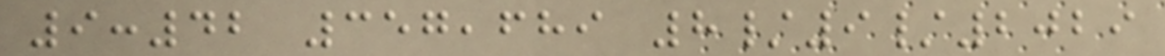9:42 357,689 8/9/2029
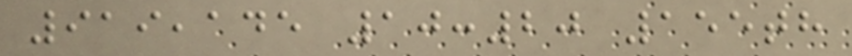919,145 10:20 155th
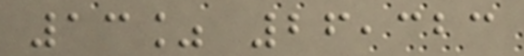13% 26,323
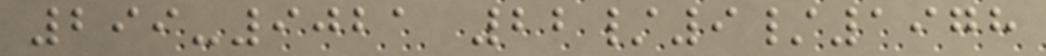299-9021 22/9/1978
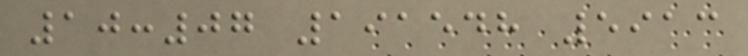10:07 191548 5913
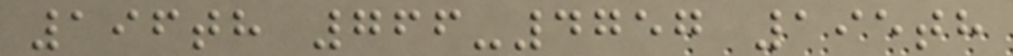196th 766-4757 195th
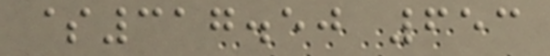$317.50 653
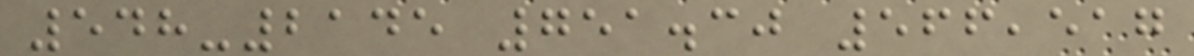548-2145 751.30 566,517
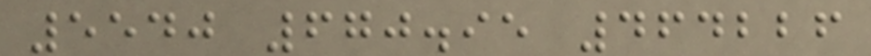5540 670.95 464226
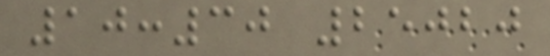10:30 25020
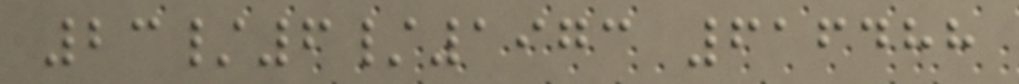23/6/1973 616488
